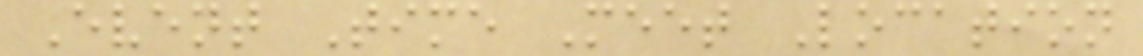Event Time Meet Location
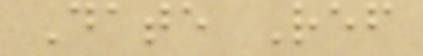Date Ref
